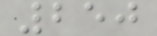250
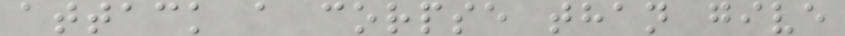attack a corpse than give
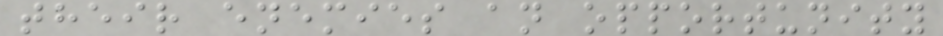their enemies an opportunity
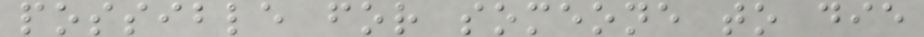possible for someone to die
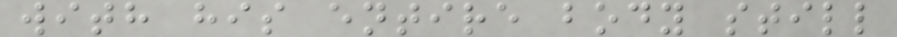with his entire body still
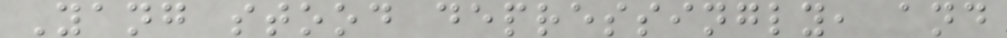Yang stood depressingly, and
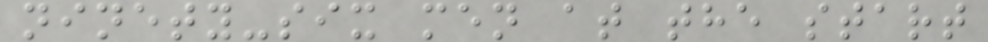ninety-six men at the start
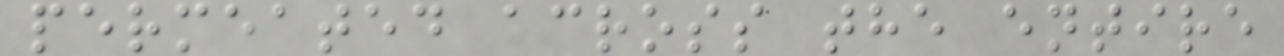permeated across the entire
